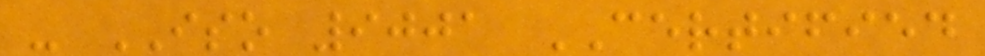- ISO 9001 CERTIFIED
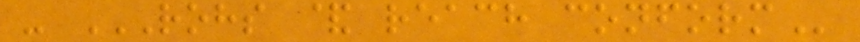- ROHS & REACH CONFORM
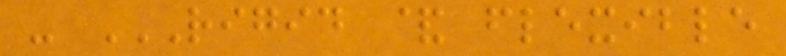- RIGID & FLEXIBLE
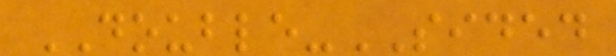DOUBLE-SIDED
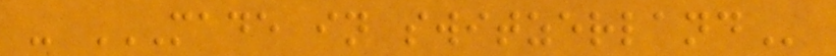- MADE IN SWITZERLAND
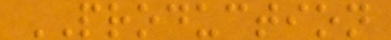PRODUCTION
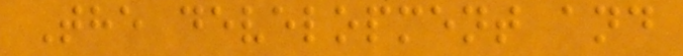The development and
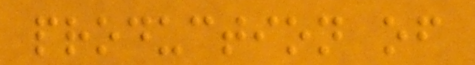production of
